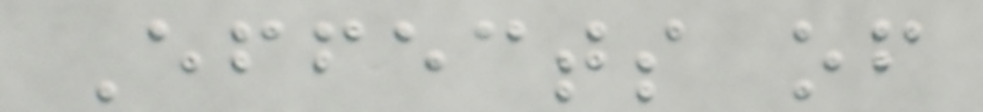Effects of
